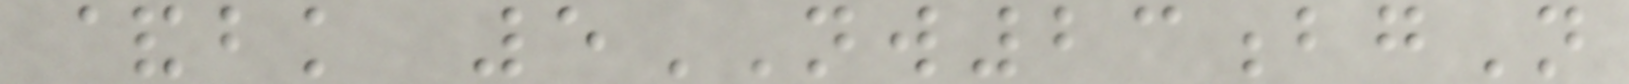&bk 5NW23bgN
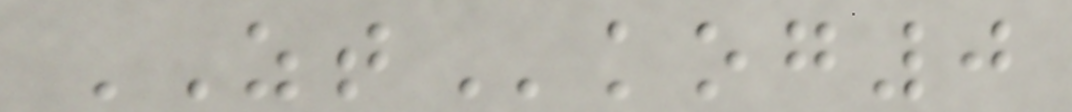ZTkog0
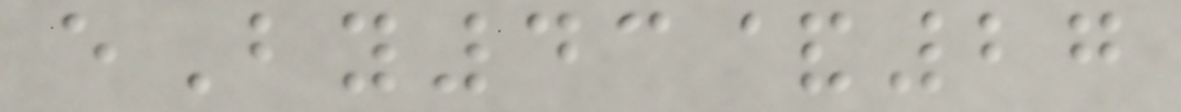eBy43&27
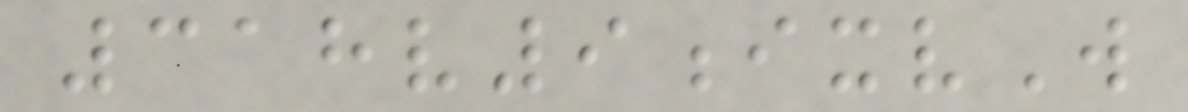318v9ixvW
